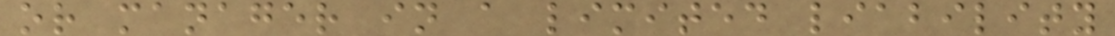or manager in a limited liability
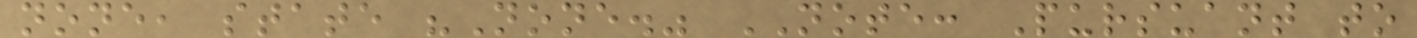none, state "None." NOTE: Pursuant to
